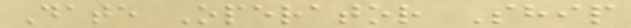Date Operator Ship
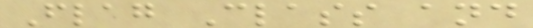Flag Class and
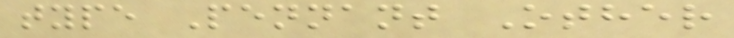type Pennant Other
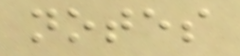notes
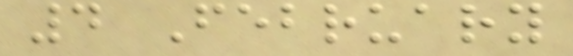4 February
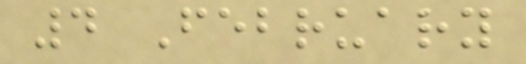4 February
